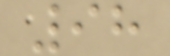98
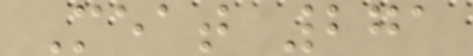Meat 271
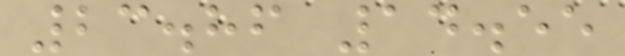23.86 14.55
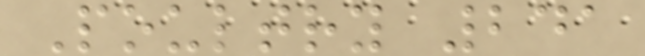Poultry 241
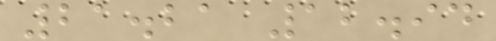21.21 12.94
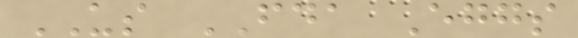US FDA Eggs
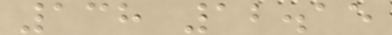138 12.15
